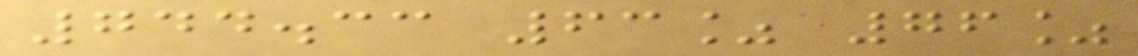744.33 63% 76%
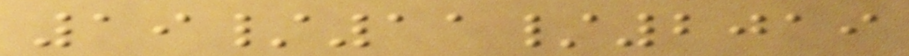19/11/2019
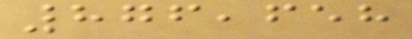876,658
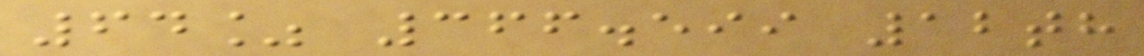64% 366.599 12th
